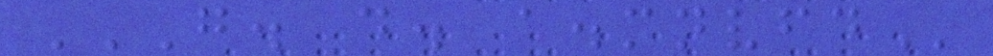G. D. A.MNVFD
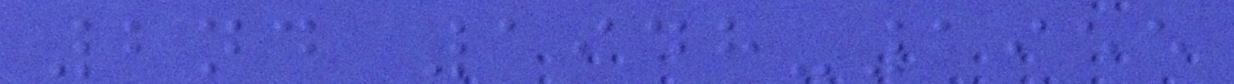2nd 1948-1955
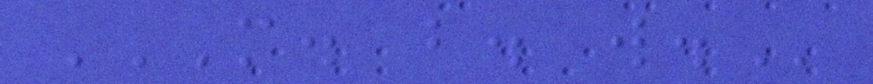M. B. W.
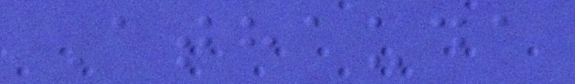Athauda
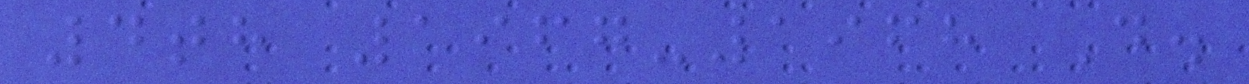4th 1967-1968 D.
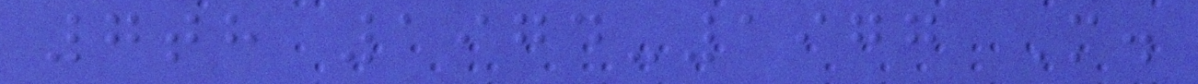7th 1974-1977 M.
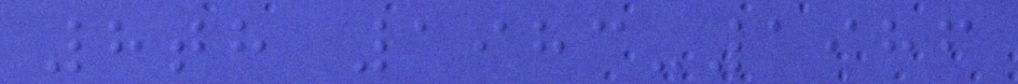8th 1983-1986
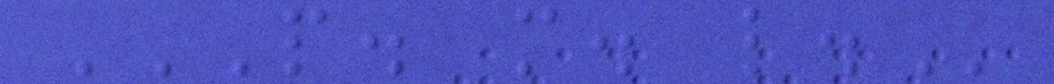P. M. L.
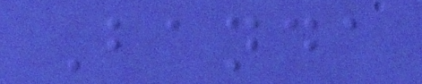Banda
